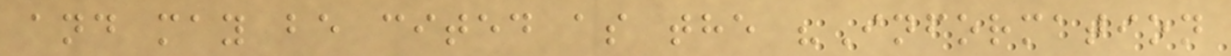and may be cited as the "Information
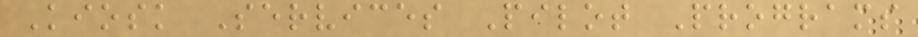Kiosk Services Pilot Programs
